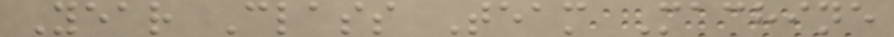Year Class Team Machine
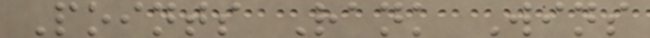Points Rank Wins
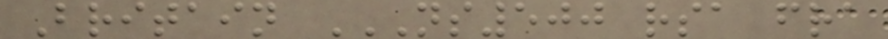Britain NS500 RSA FRA
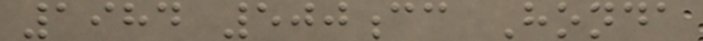1984 500cc Honda
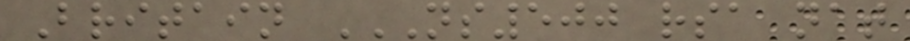Britain NS500 RSA NAT
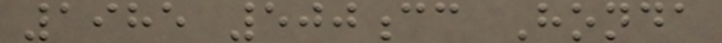1985 500cc Honda
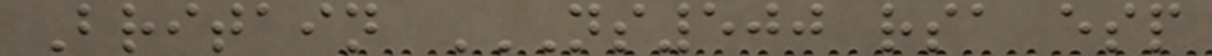Britain NS500 RSA ESP
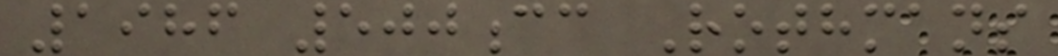1986 500cc Rothmans
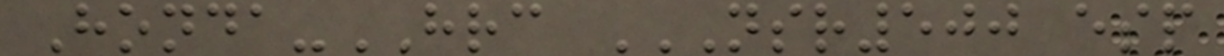Honda-HRC NSR500 ESP
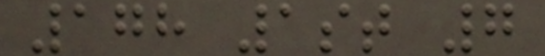178 1st 7
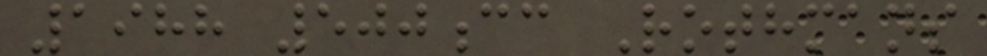1988 500cc Rothmans
